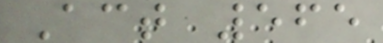Act 565
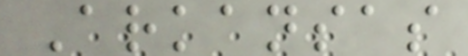Arkansas
